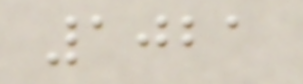1021
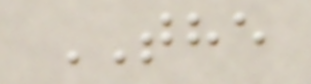THE
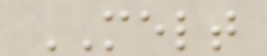MELT
